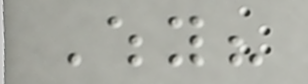Why?
